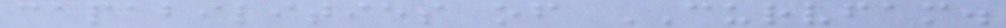capabilities of CURVFAM.
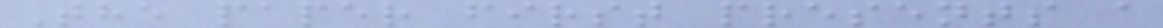The paper first presents a
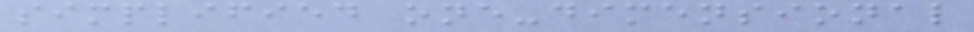simplified one-dimensional
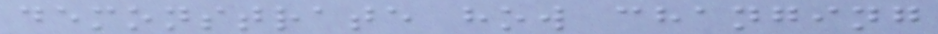demonstrate how changing
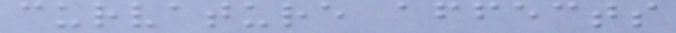curvature affects
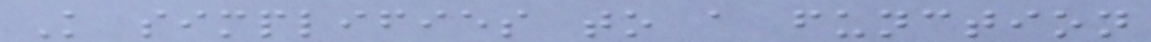K simplifies to a function
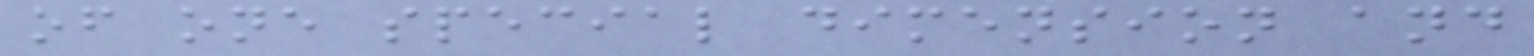of one special dimension and
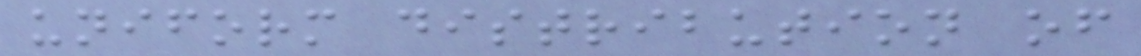uniform distribution of
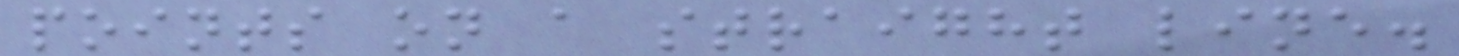points on a straight line.
